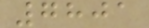7801
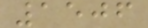1506
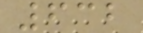632
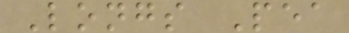Longs Pea
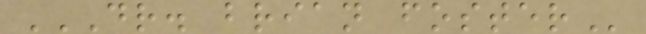DR. BRIAN FOSTER
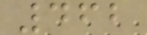462
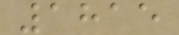1815
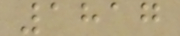1817
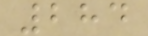284
